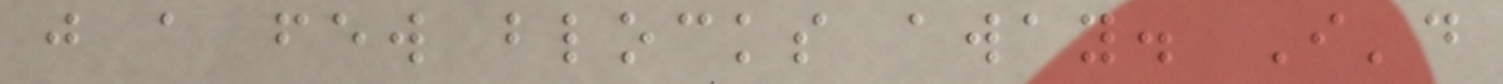just a few blocks away. I'd
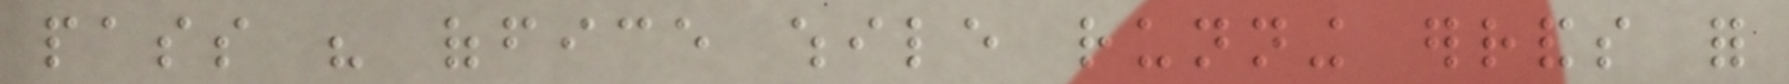pass his office while running errands for
